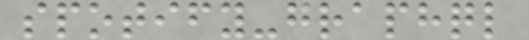spotify-graphql
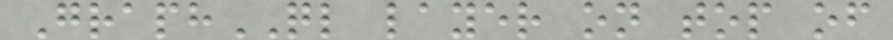GraphQL layer on top of
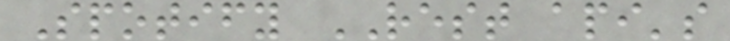Spotify REST api's
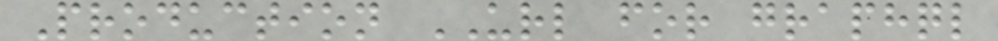Production URL for graphql
